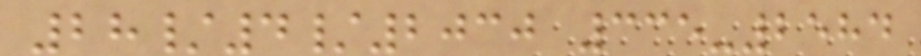28/4/2030 335-2584
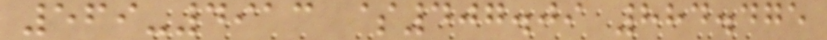569-4913 $407.09 884.475
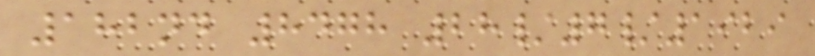182nd 8478 28/7/1929
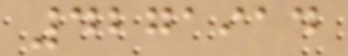4271914
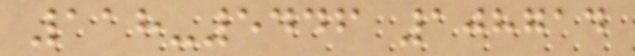118-5446 108714
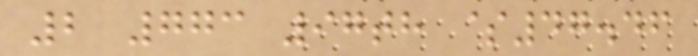2 773 97th $47.46
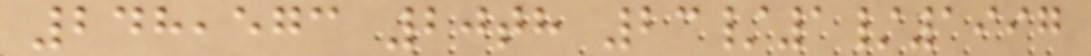248,573 20th 23/1/1997
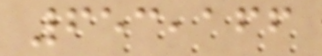653,166
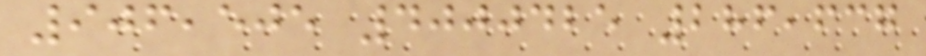906,505 4000425 286,637
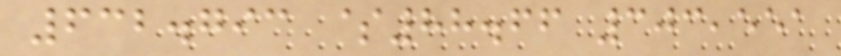632.793 $88.66 303,551
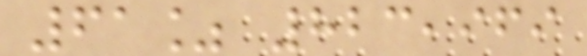61% 823,969
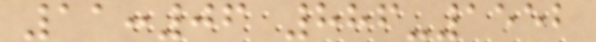11:06 886-1552
